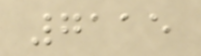7115
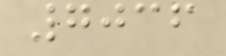7036
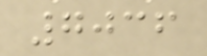7036
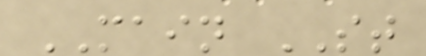MAIN ST
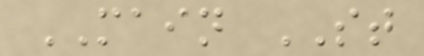MAIN ST
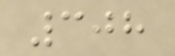308
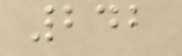242
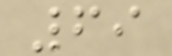69
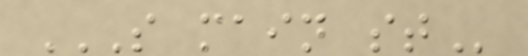S MAIN ST
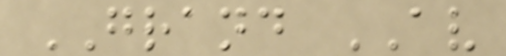GRAND AV
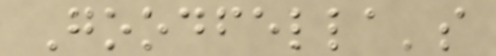Goodfella's
